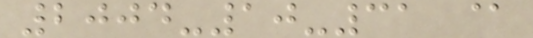2004-10-31 @
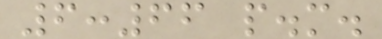6:66 p.m.
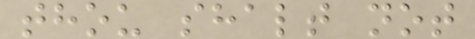thou shalt not
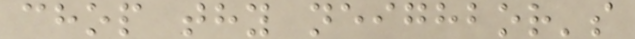chop thy neighbor's
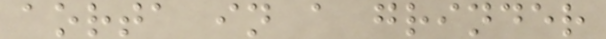aorta in a grinder
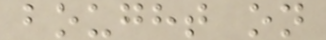bought on
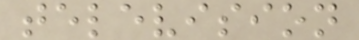television
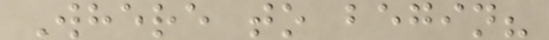Where to begin?
